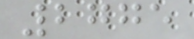2775
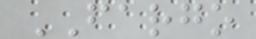FARGO
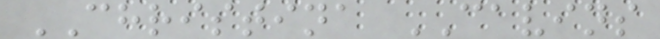CHRISTINA CAVINS
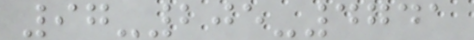97-205-4741
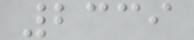2339
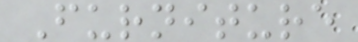Furniture
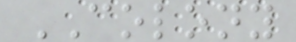COLONY
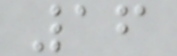16
